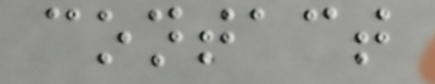contact
